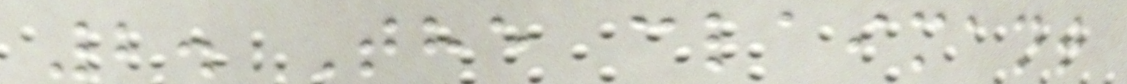2. The claimant
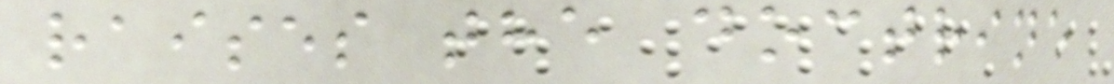raises the doctrine
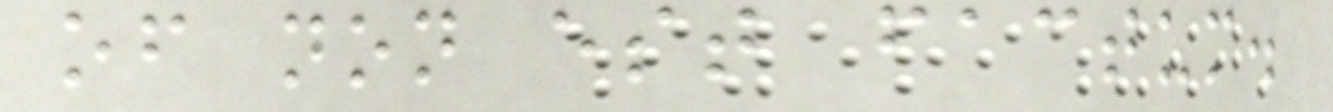of non est factum.
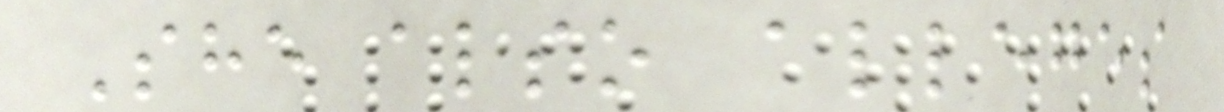She also alleges
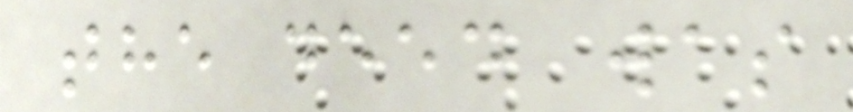the deed was
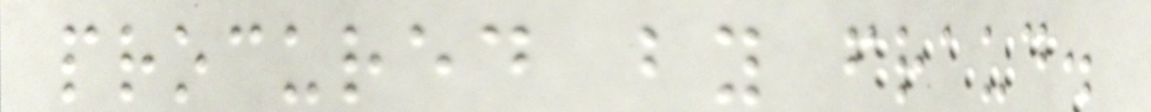procured by fraud.
